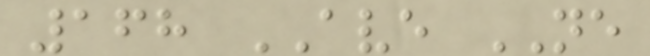168 AVE NE
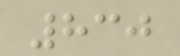830
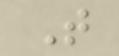T
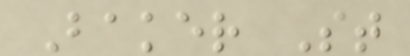Baker St
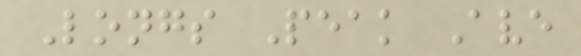Longs Peak Ave
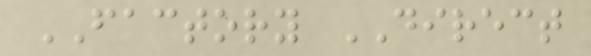FACTORY DIRECT
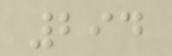294
